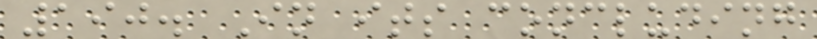190. In its concluding
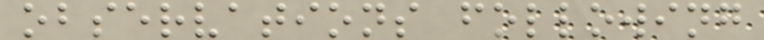observations following
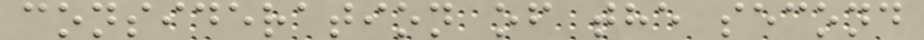consideration of the second
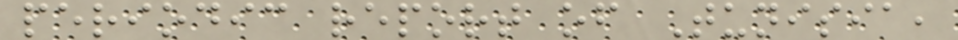periodic report of Tunisia,
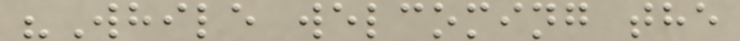"While welcoming the
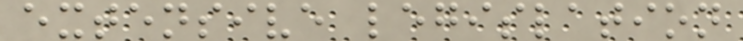extensive legislation
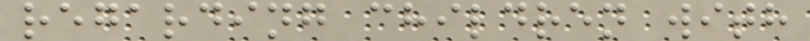regarding children with
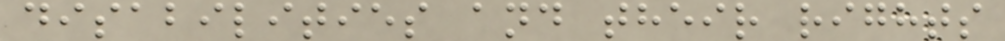disabilities and their rights
